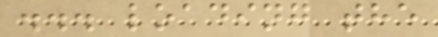... loading the
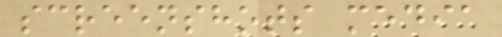screenshots media
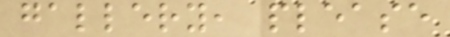gallery, please
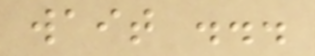wait ...
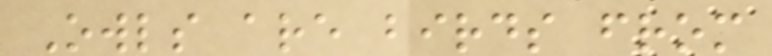Owls are birds from
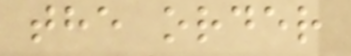the order
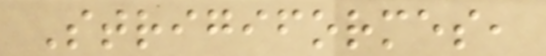Strigiformes,
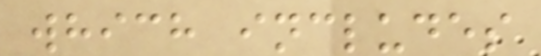which includes
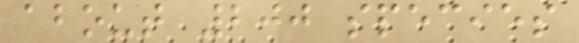about 200 species
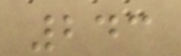243
